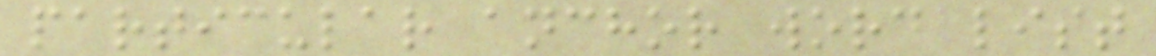particular anchor word list
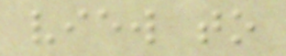view to
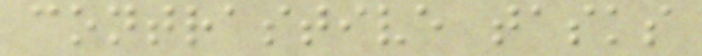contrastive tasks
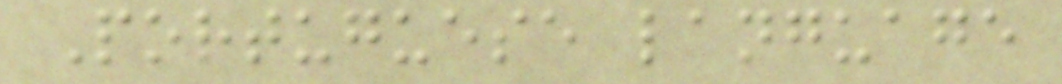Portuguese language
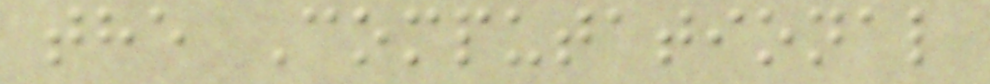the Computational
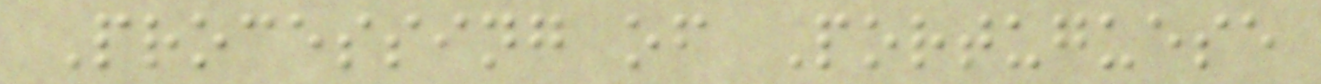Processing of Portuguese
